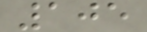105
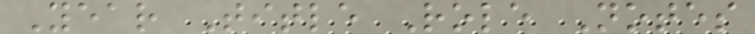Year Title Role Notes
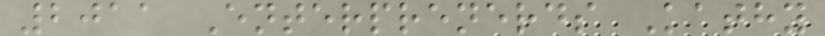2011 Enterprenerds Kathy
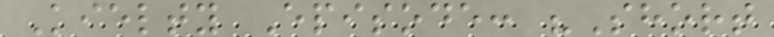Kielty Episode: "Short
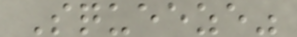Squeeze"
